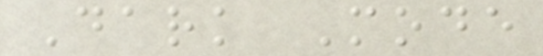Dark Mode
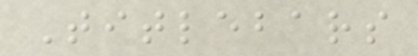Titlebars
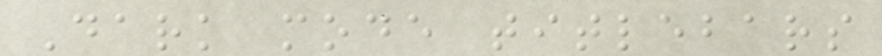Dark mode titlebars
